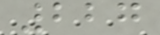227
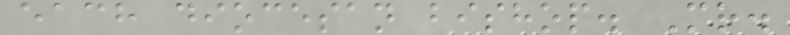each diocesan bishop. Mr.
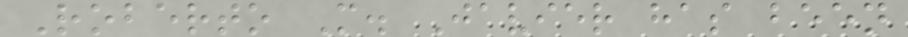Roberto M. Javier has been
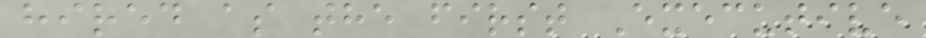hired as the first Executive
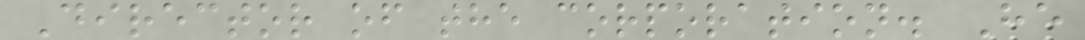Director of the corporation. He
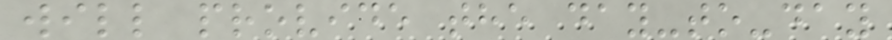will provide the day-to-day
